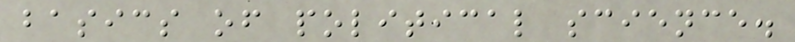basics of political science.
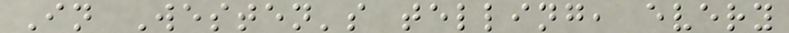In Westen's telling, every
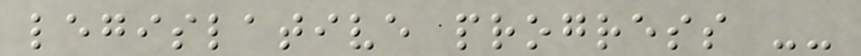legislative progress --
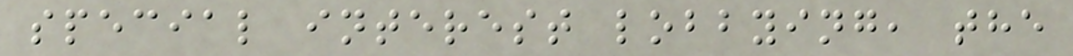special interest lobbying, the
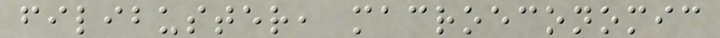filibuster, macroeconomic
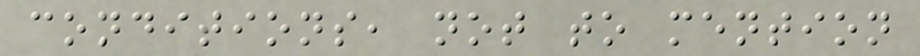conditions, not to mention
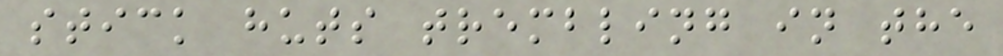stick huts trembling in the
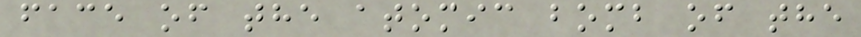face of the atomic bomb of the
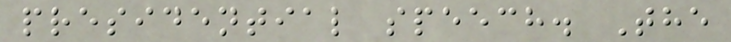presidential speech. The
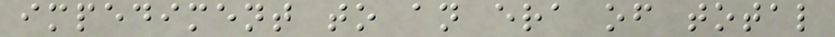impediment to an era of total
